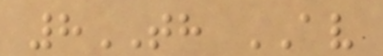8TH AV
